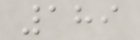189
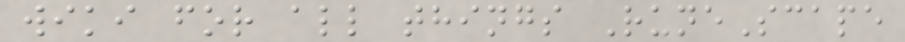wiki for all things RuneScape
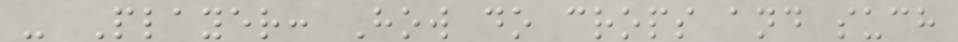- Player: How do crops and such
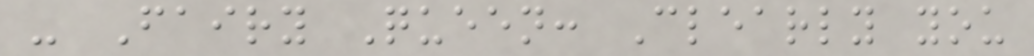- Fairy Queen: Clearly you
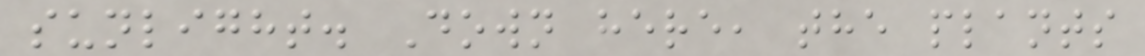sunlight. Down here, the plants
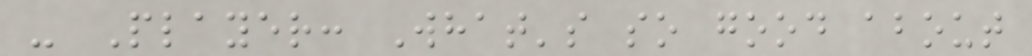- Player: What's so good about
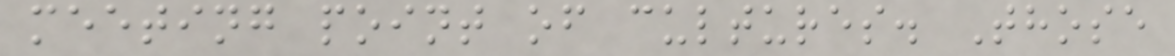meeting point of cultures. Those
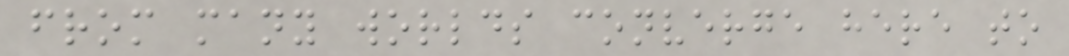from many worlds converge here to
